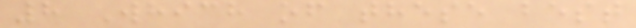8 Which of these best
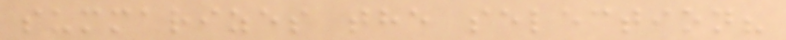summarizes the selection?
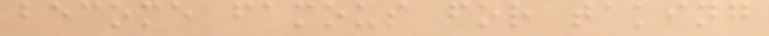become famous for taking
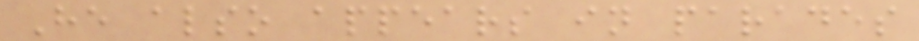He also appears in parades
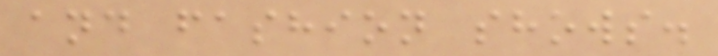and fashion shows.
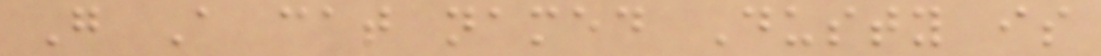G A cat named Dusty is
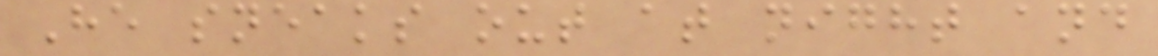He sneaks out at night and
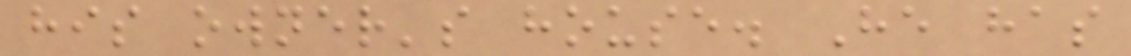his owner's house. He has
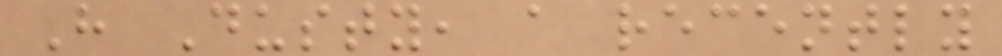H Dusty, a recently
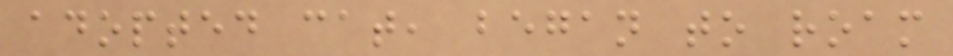adopted cat, began to roam
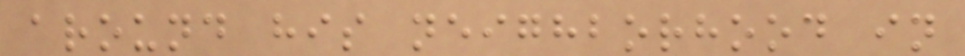around his neighborhood in
